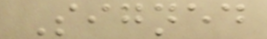Signed
